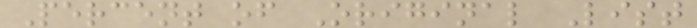Percent of Original List
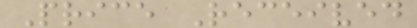Price Received
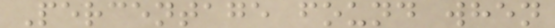Percentage found when
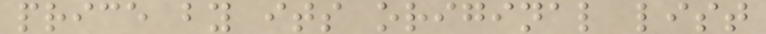price by its original list
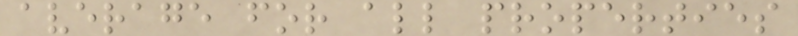average for all properties
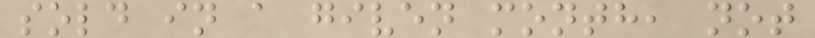sold in a given month, not
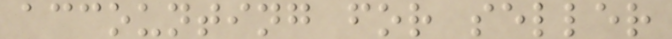accounting for seller
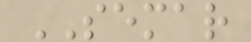SEMAR
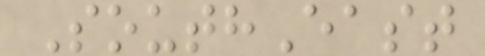SouthEast
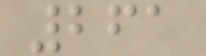261
